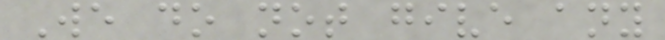We do not give any
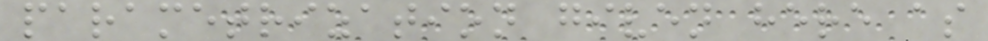parametrization given here as
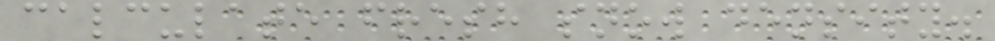calculate fresh snow density.
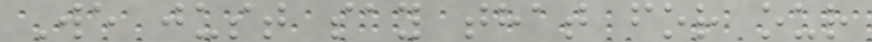We just say that for our
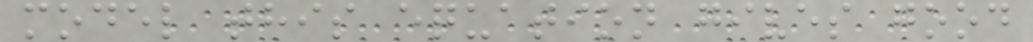model this equation gives good
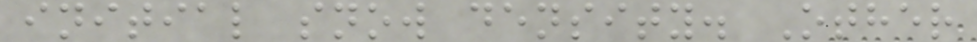initial snow density. Other
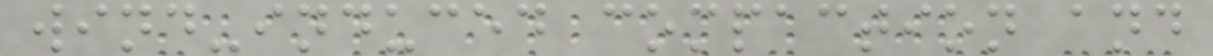wind-induced compaction and
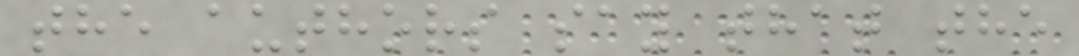the authors say that the
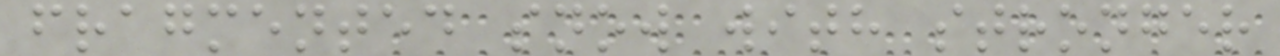fragmented snow with stronger
